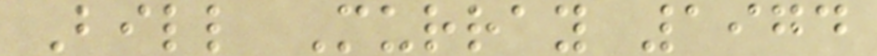Bill Murray 1974
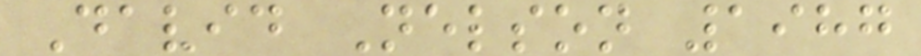David Nelson 1987
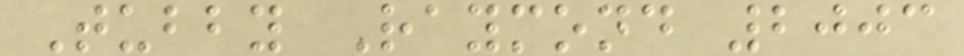Tubby Raymond 2003
